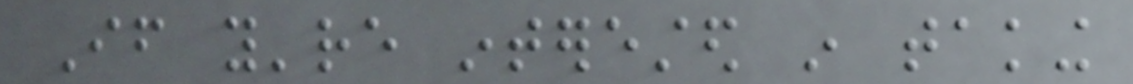If you're interested in taking
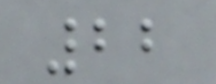22
